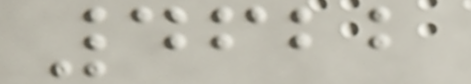4622
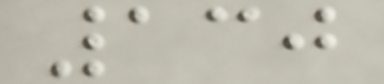130
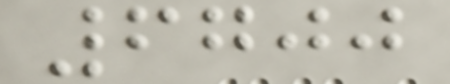6700
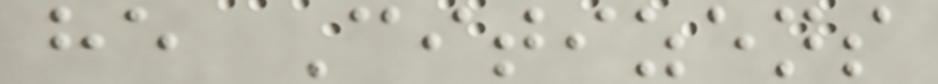he Citizens
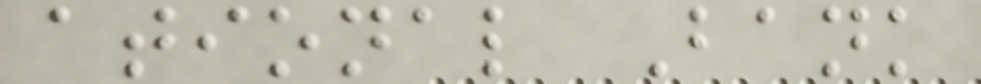ational Bank
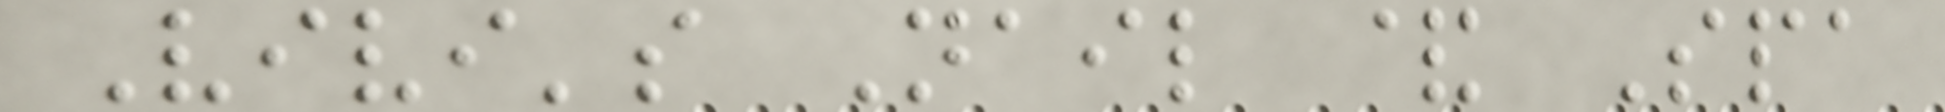Vivi's Nail & Spa
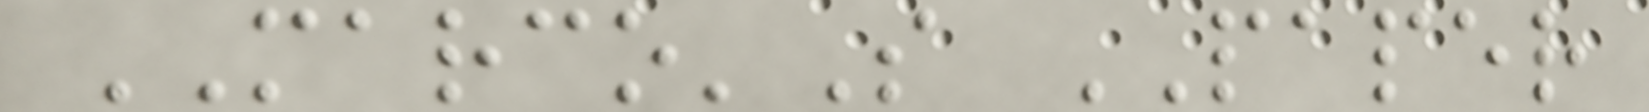MARCO'S PAPER
